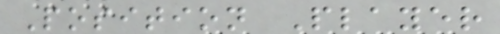Position Player
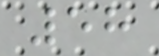58
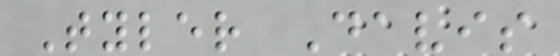Tyler Davis
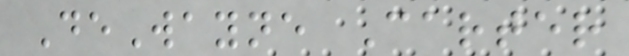DeWayne Carter
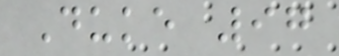Duke 97
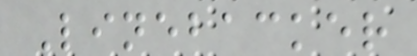Linebacker
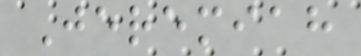Jeremiah
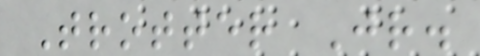Trotter Jr.
